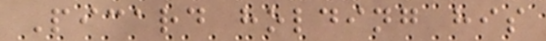Picard holding his
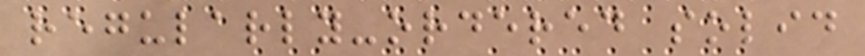regularly-ordered solid
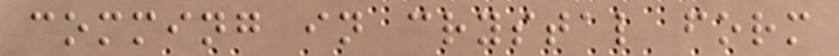comming in crystal form
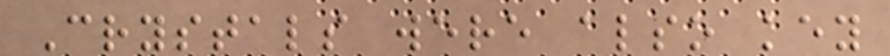Crystals were also key
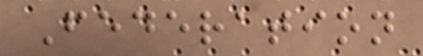Federation
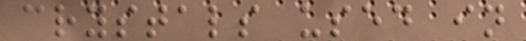crystals used in
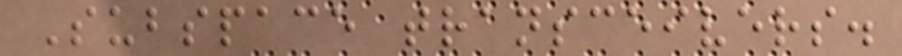Subspace transceivers.
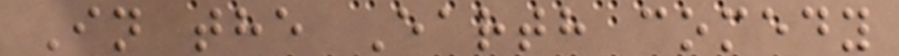In the Earth comedy
